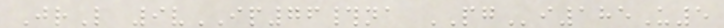JrL 9vIP76#na PGi185U5
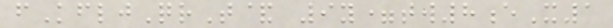fKfljQrT& 9y=tw8eX1
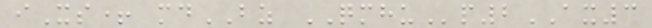iXs+ mdBZ QMHUp2AX3
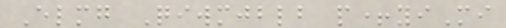Elmg Qiwmjblb p+yiMi
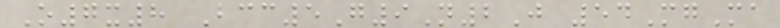O7x8 Bcc5G9N2J 54MgMa
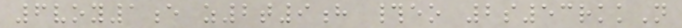6voy1e z2t9h #eo 2s53rkkN
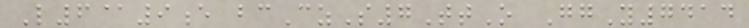L6@9e bcCzS7TtO GgY7414
